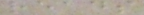reads
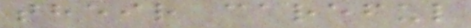their careful
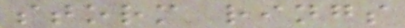storm rings
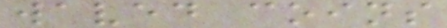waved coins
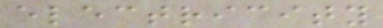electricity
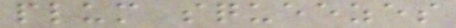plum squeezes
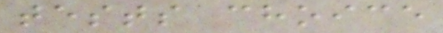tests choice
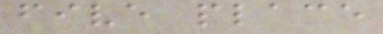five place
